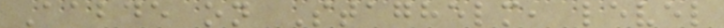Aabde on Staghelm, level
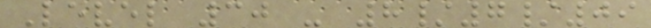Level 30 - 8/7/09
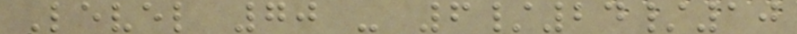Level 70 - 6/24/10
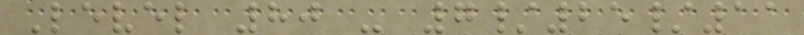Level 80 - 7/25/11
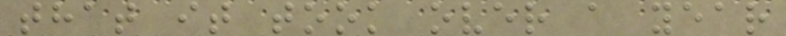that it took over a year
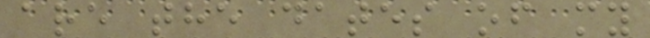are the dates of my
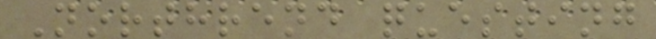Northrend questing
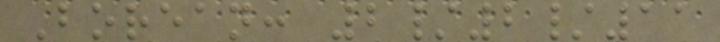Borean: 2/2/11
